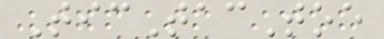TicTacToe
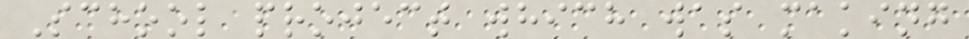School project which was making
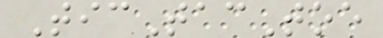TicTacToe
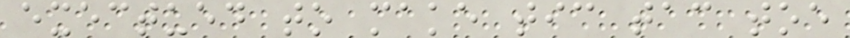exectued to make tic tac toe
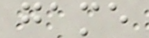game
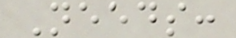Needs:
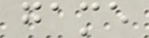game
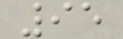95
